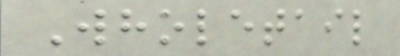Wholetail
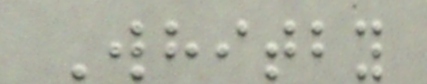Whitby
